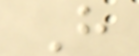H
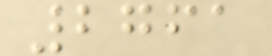2761
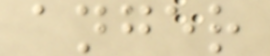anger
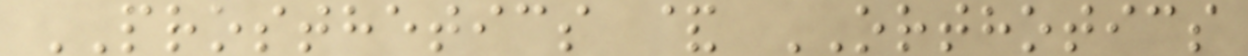PROSTHETICS & ORTHOTICS
